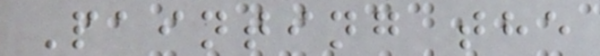Painting the
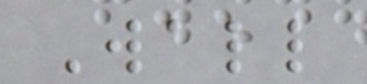Wall
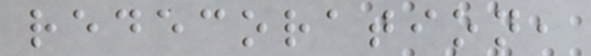redecoration,
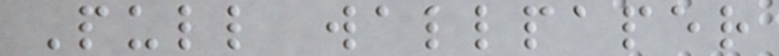Pull wallpaper
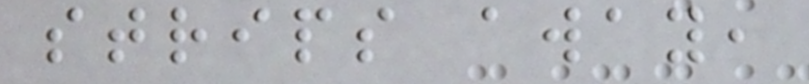strips away,
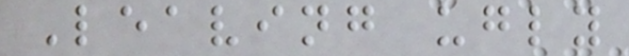Leaving ugly
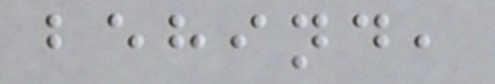behind,
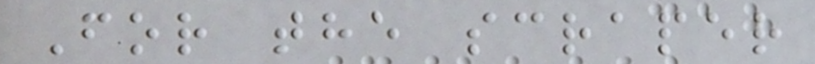For the scraper
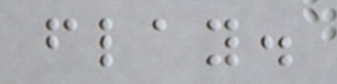flay.
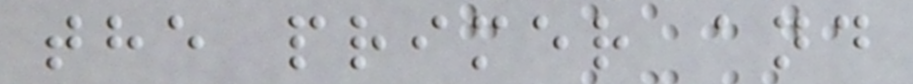the primer and
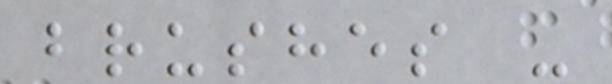brushes -
